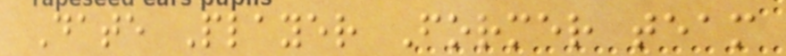Date Player Former team
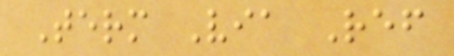Term Via Ref
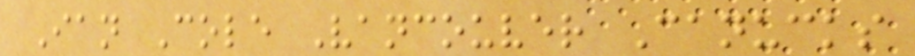Ian Cole Vancouver Canucks
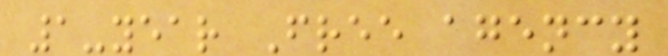1-year Free agency
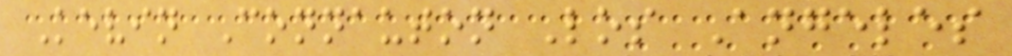Kevin Connauton Los Angeles
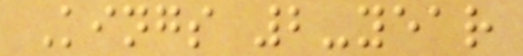Kings 2-year
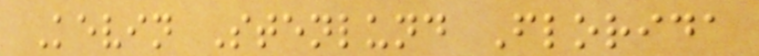Kevin Stenlund Florida
